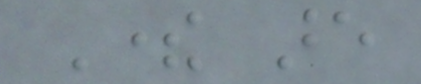There are
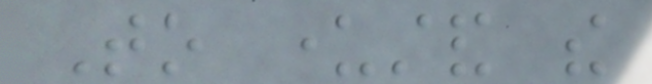To understand the
